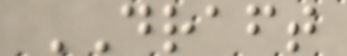DRAFT
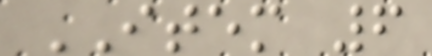ITEM 6
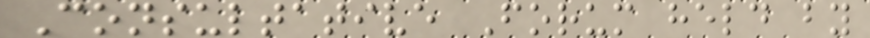Consultative Forum held by
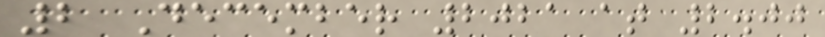2 December 2021 at 2.00
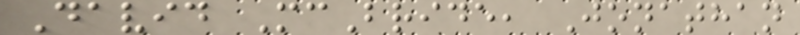David McBride, Jonathan
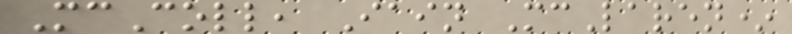McColl, Iain McLaren*
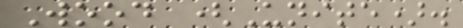Wood (Unite).
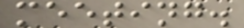meeting.
